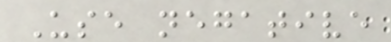Use negative
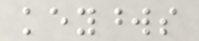keywords
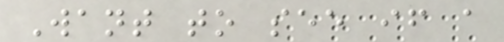Want to see if a
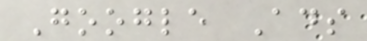Google Ads
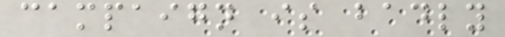campaign is badly
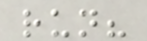run?
